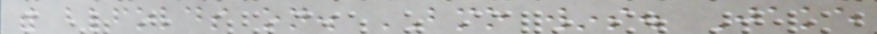with blindfolds on. BMO wins. Jake
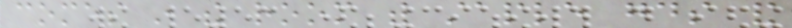comes in the room with staple goods and
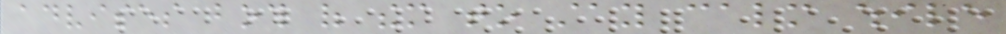advises both of them to stay calm while
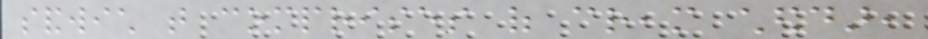sandwich that comprises of cream cheddar,
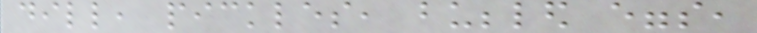dill, pickles, bubbled eggs,
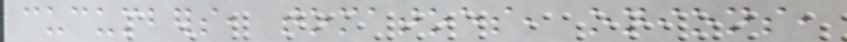cucumbers, tomatoes, onions,
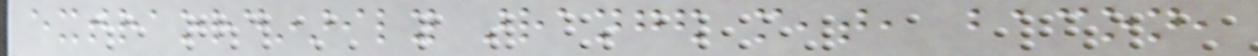extraordinarily arranged meat, bacon,
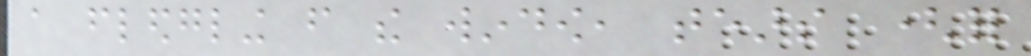a fledgling from the window, tears (for
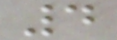4
